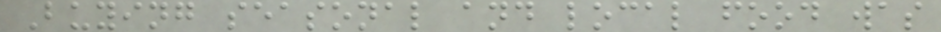Buying seasonal and local food was
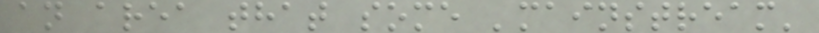an area that some 'mainstream'
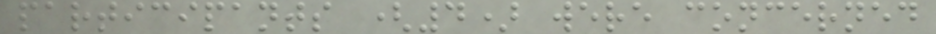participants (4) were concerned
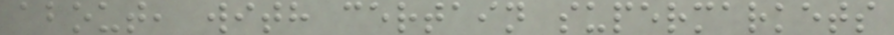about, with certain supermarkets
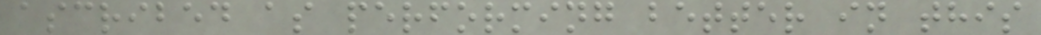ascribed as performing better in this
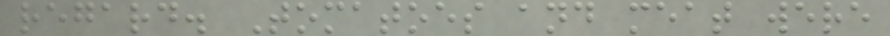regard. Tomatoes and meat were
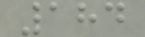184
